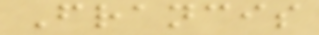Francis
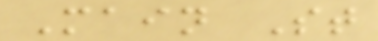Main St
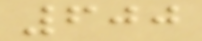600
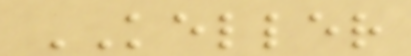KELLER
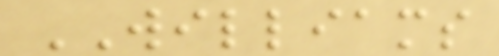WILLIAMS
